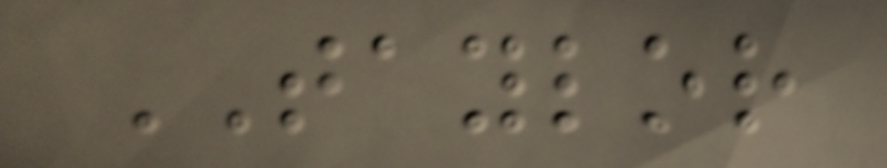TAYLOR
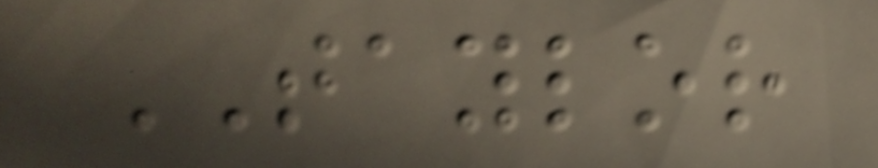TAYLOR
